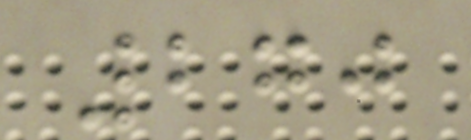270
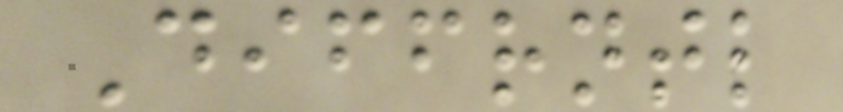Diffrntl
